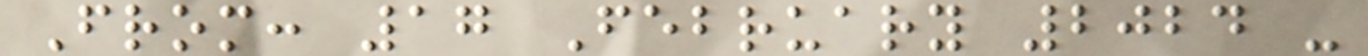From: 17 February 2024 -
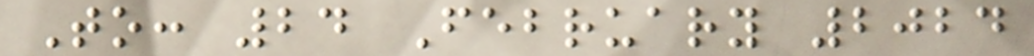To: 24 February 2024
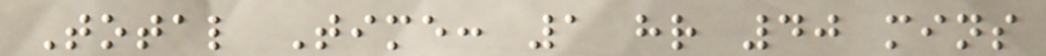Total Time: 1 hr 40 mins
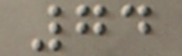74
